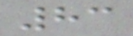83
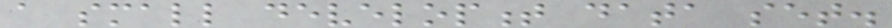a small development data set.
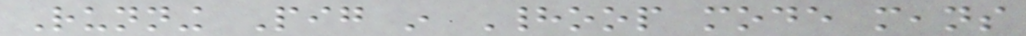Running Pig in Hadoop mode means
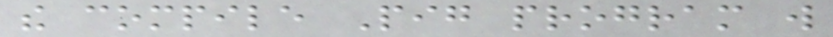the compile Pig program will
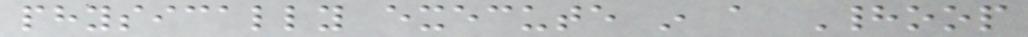physically execute in a Hadoop
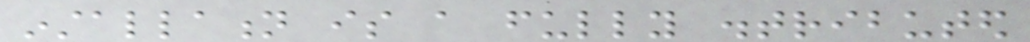installation is a fully distributed
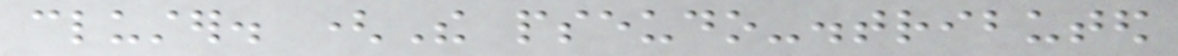cluster. (The pseudo-distributed
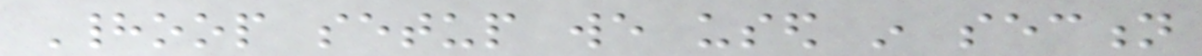Hadoop setup we used in section
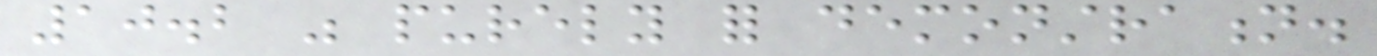10.2 was purely for demonstration.
